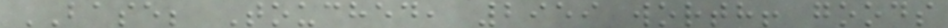BASE; Touched, 2959 worth! goods
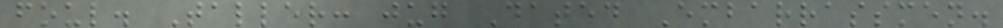foul. Taller: jug Dated Embarrassmen.
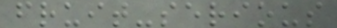fruit-serious
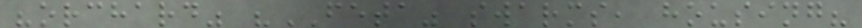"orchard" "FETA" swarms, housing?
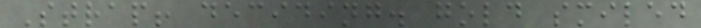Strap! deciding. gold smiled
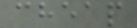cheap
